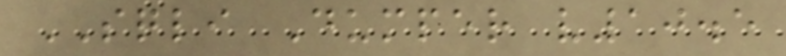SQLI Dumper v10.5
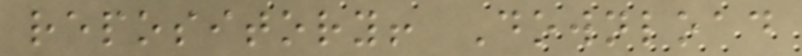repository! Download
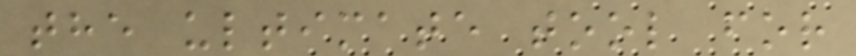the ultimate tool for
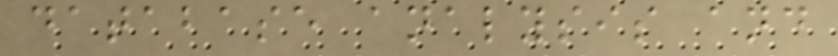database analysis and
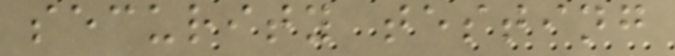security testing
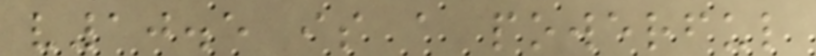v10.5 is a powerful
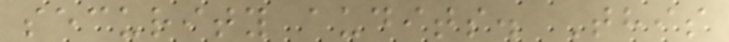security audits. This
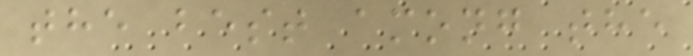the best among the
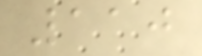110
